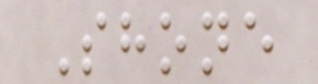Shone
